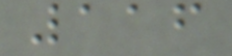116
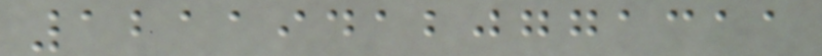121194120771311
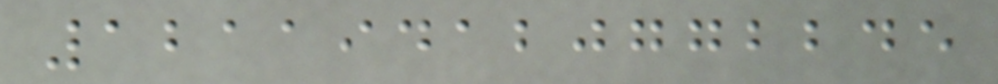121194120772245
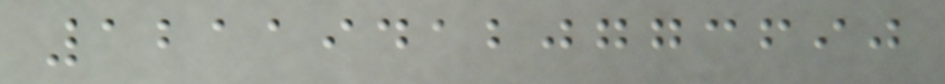121194120773690
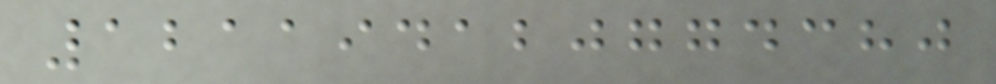121194120774380
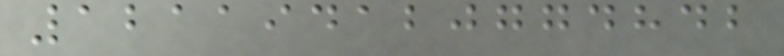121194120774842
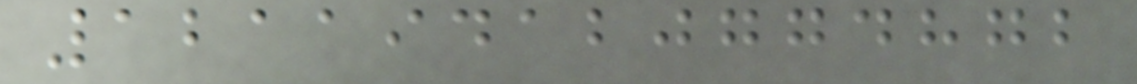121194120774872
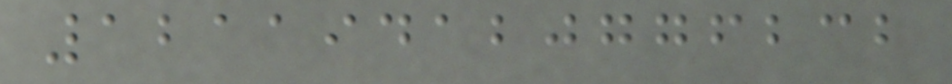121194120776232
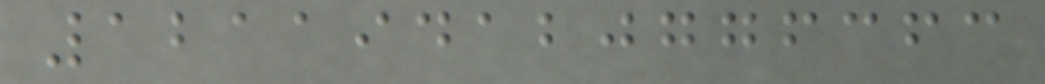121194120776363
